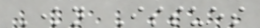Known Issues
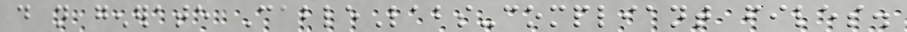do not generate CableLabs-compliant files.
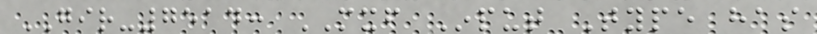GIR-7514: MXF Input Type has
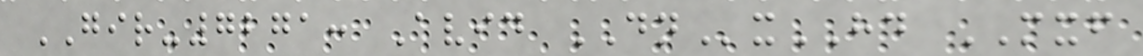GIR-7271: Avid DNxHD MXF
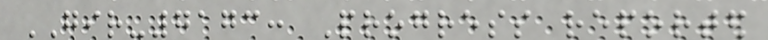GIR-7173: Progress reported
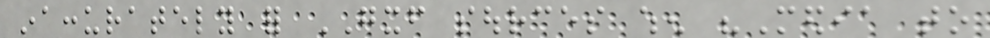inaccurately for GXF sources when "Media to
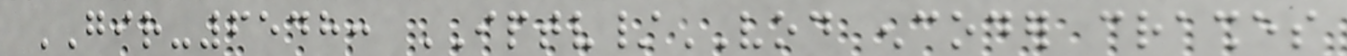GIR-6548: IPTV/VOD encoder crashes
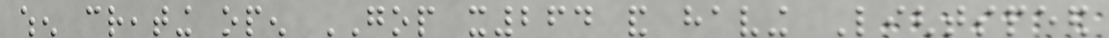when creating open GOP x264 and having Lightspeed
